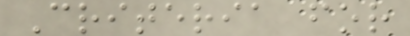Criteria for
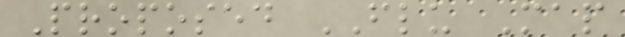Proposed FLU Map
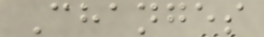Changes
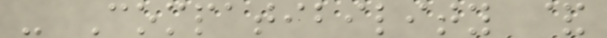- Compatibility &
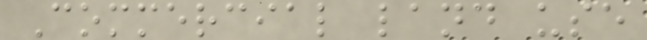Commercial land use
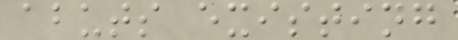abuts existing
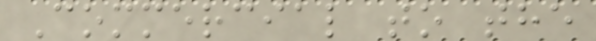Commercial to the
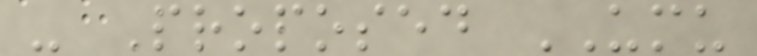- Proposed UMU
